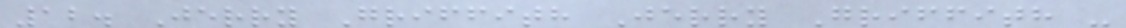12. Jerry Griffith Jerry Griffith -
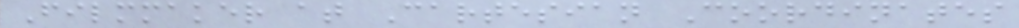Filmmaker at Cartesian Coordinates
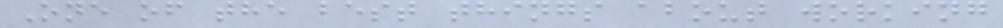One of the best things about working
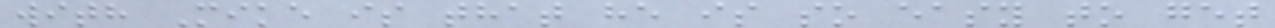with Mike is that he is so easy to get
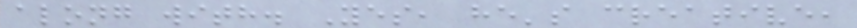along with. Yes, he's creative,
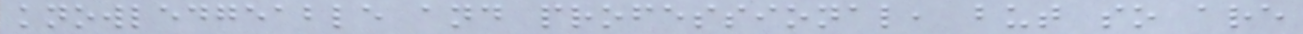knowledgeable and professional, but so are
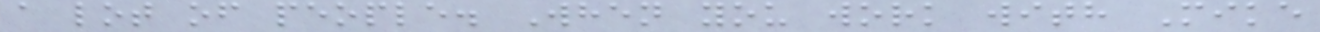a lot of people. When you work with Mike
